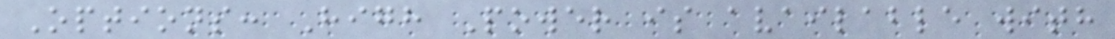Options: High Power is available with
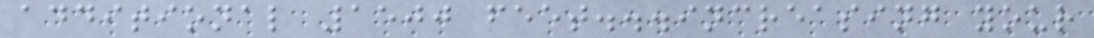additional 1500 feet...increasing your
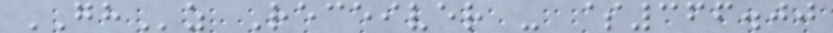GHz Receiver - $366.00
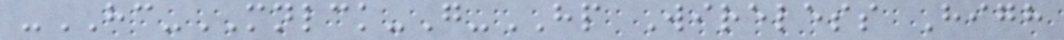-HC-MNLCK-G-HP Wireless High
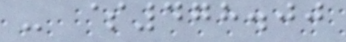- $478.00
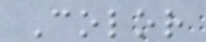Color
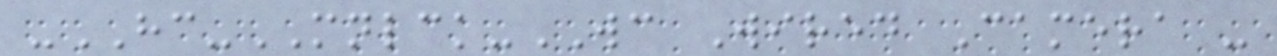-HC-MNLCK-WC Wired Camera -
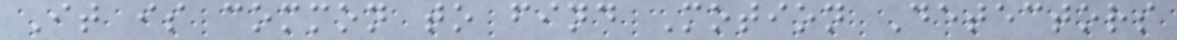It is common to find Motion Detectors
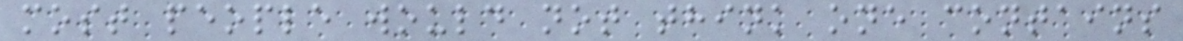most people would not think one contains
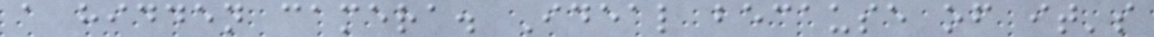a hidden camera. Ideal because of it's
